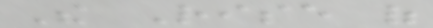The Rise of
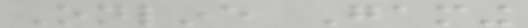Online Gaming
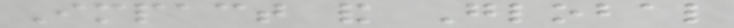Impact and Global
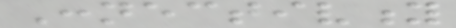Connectivity
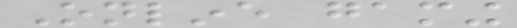Online gaming
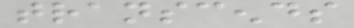transcends
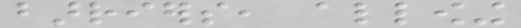barriers, allowing
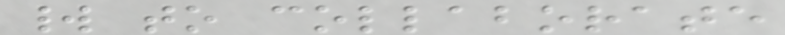world to collaborate
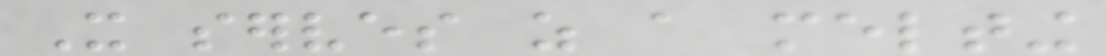It serves as a melting
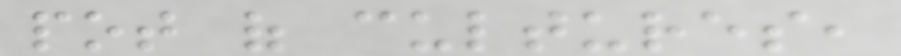pot of cultures,
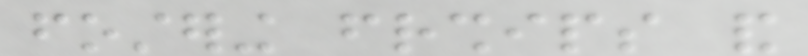fostering friendships and
